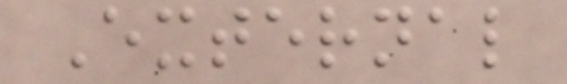External
